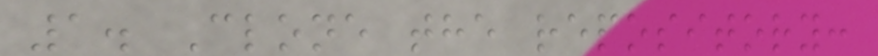1. Clone the repository:
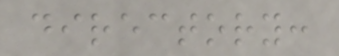directory:
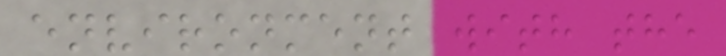environment with the
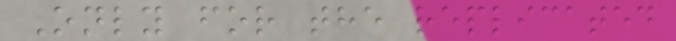Only for the replicated
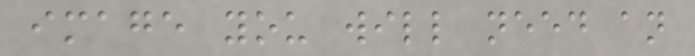image you will need an
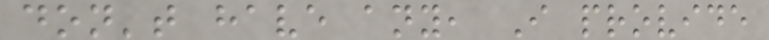don't have any, I provide
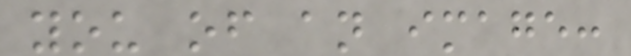you of an image:
